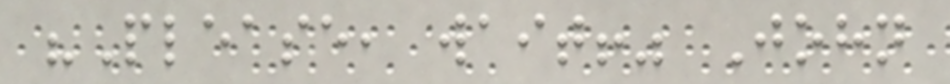"Please, wait!" John
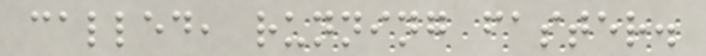called, running faster.
